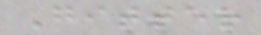Gitter
